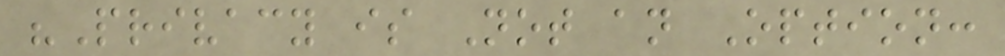"Privacy is Not an Option:
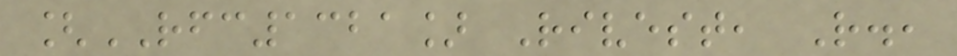[RFC1321] Rivest, R.,
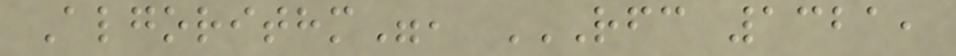Algorithm", RFC 1321,
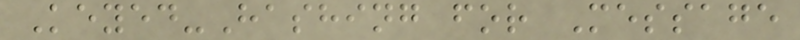Keyed-Hashing for Message
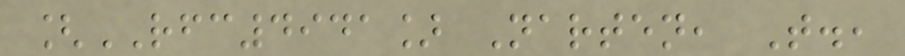[RFC4941] Narten, T.,
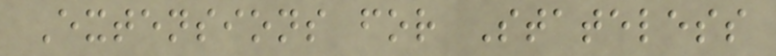Extensions for Stateless
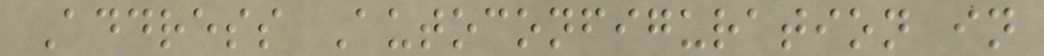Address Autoconfiguration in
